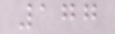177
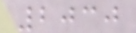2030
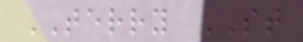TERRY ST
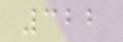322
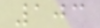103
